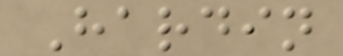Hardin
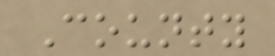County
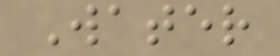Water
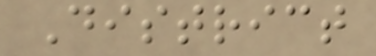District
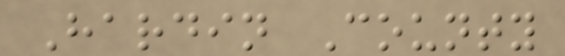Hardin County
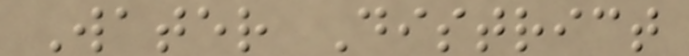Water District
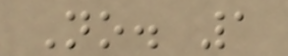No. 1
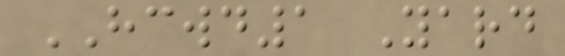HCWD1 Yard
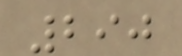290
